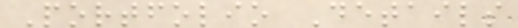Portfolio Details
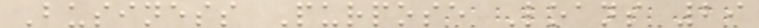Business Purpose Loans 29
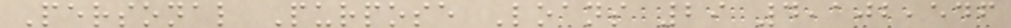Personal Purpose Loans 29 4,102,546
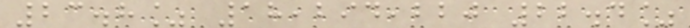23.8% 18,294,220 22.4%
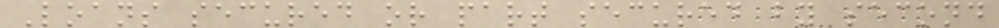Loans secured or part secured by second
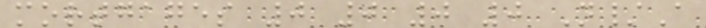mortgages 0 0 0 0 N/A
